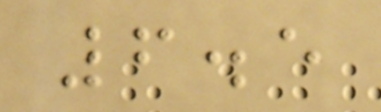6.5
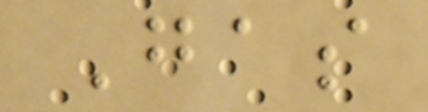Gas
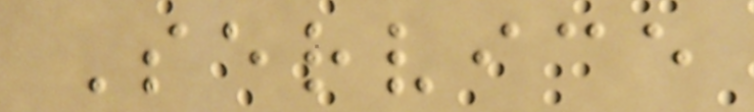Service
